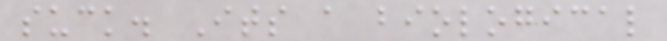suck. Its a biological
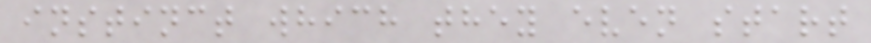instinct which they even start
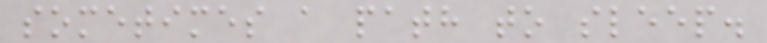sometimes a path to sleep.
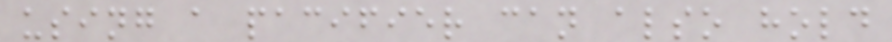using a pacifier can also hold
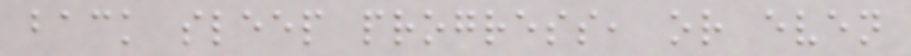back sleep progress, or even
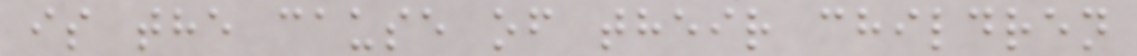is the cause of their children
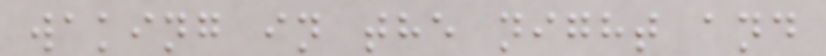waking in the night and
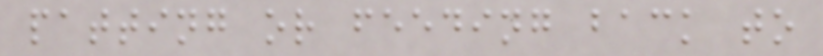patting or feeding back to
